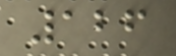126
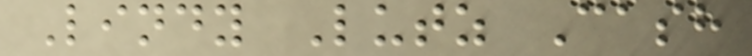Lindy Lutz Cash
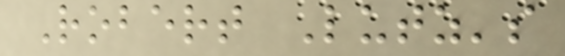Robert Lutz's
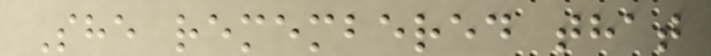She remembered that
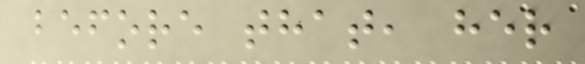before that, her
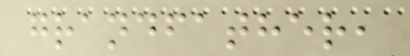grandfather,
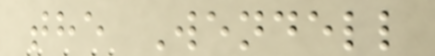the Wendell
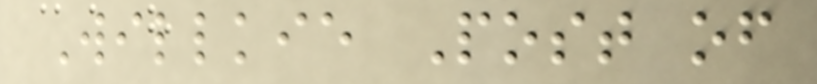Willkie Post of
